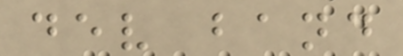dev band
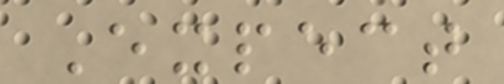Expect
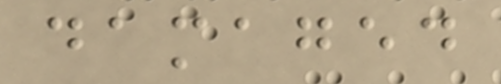damaged
